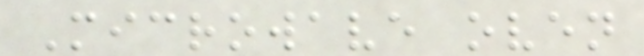Microwave oven
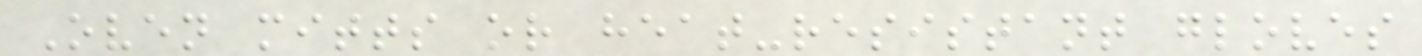Oven mitts or heat-resistant gloves
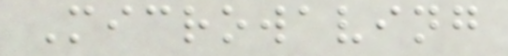Microwaving
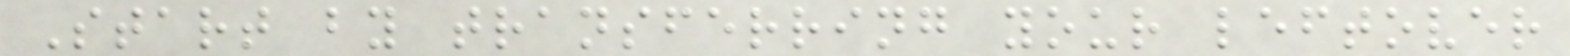Start by transferring your leftover
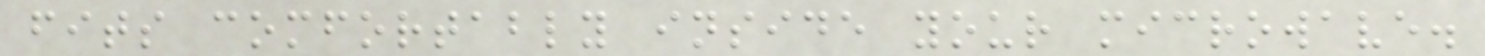fits comfortably inside your microwave.
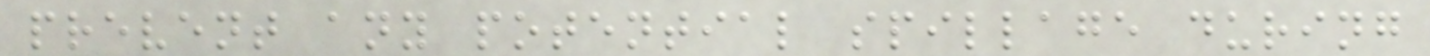prevent any potential spillage during
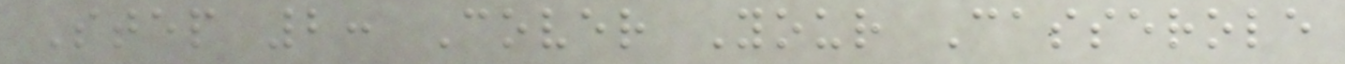Step 2: Cover Your Casserole
